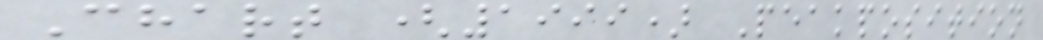Chart (1999) Peakposition
